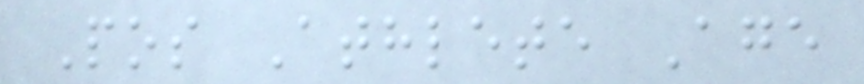Pos Athlete Age
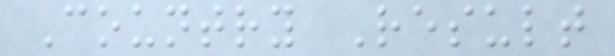Country Result
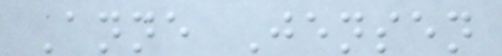Anne Jensen
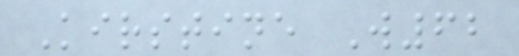Kirstine W62
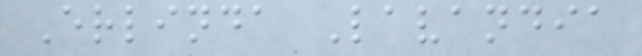Erlinda Lavandia
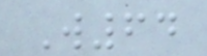W64
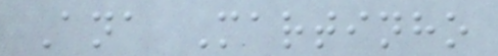Ana Martinho
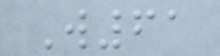W61
